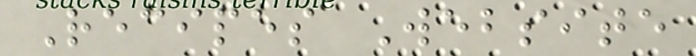Recipes Website
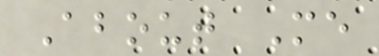About Me
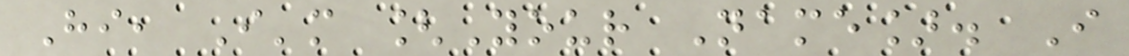Hi, I'm [Your Name]. I
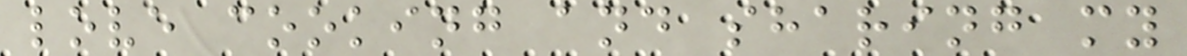love cooking and sharing my
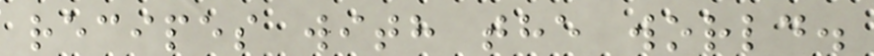recipes with the world.
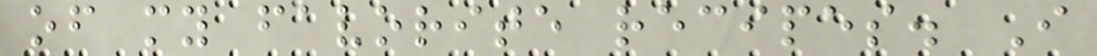of my favorite recipes. I
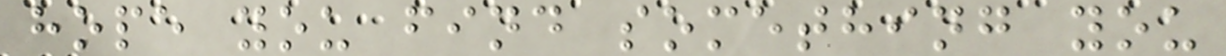hope you find something you
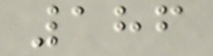186
